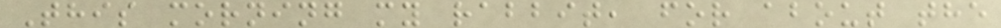This morning my rabbit, for about the
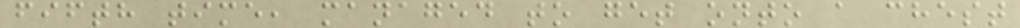fifth time, managed to get onto a chest
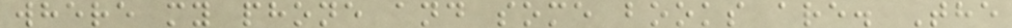where my phone and some books are. The
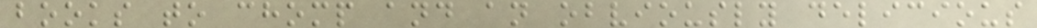books to chomp and an obviously delicious
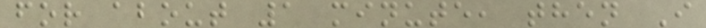for about 1 minute, then I
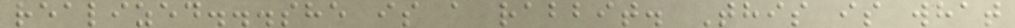realized...she is a rabbit. This is what
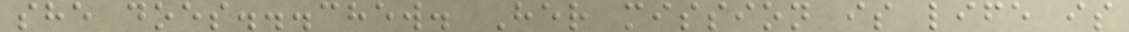she does...chew. Her mission is life is
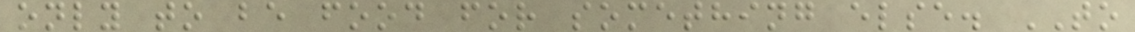only to be food for something else. TO
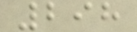298
